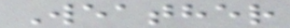Weather
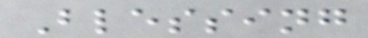Blessing
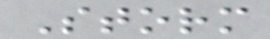Storm
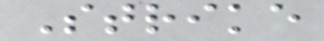Strike
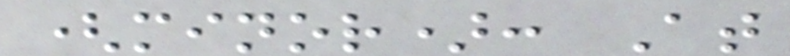(minor): At
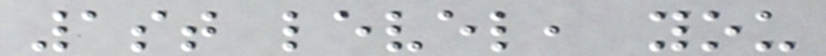1st level, you
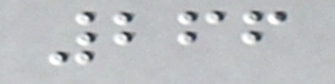266
